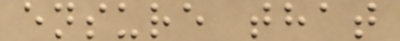ensure that
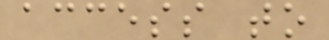access to
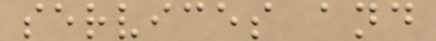services and
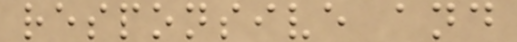responsive and
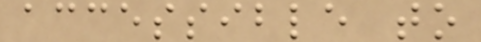accessible to
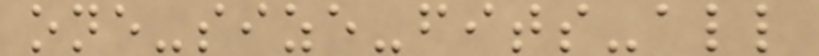one-size-fits-all
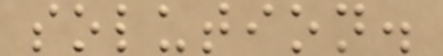solution.
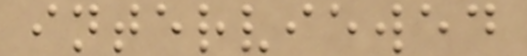interviewed
